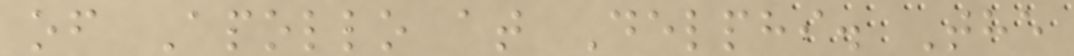of Apollo at Delphi. The
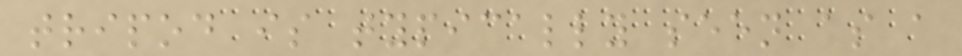tripod is typically seen as a
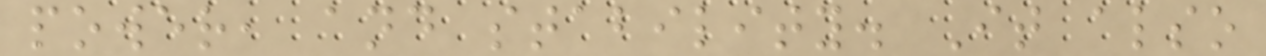power, and stability. It also
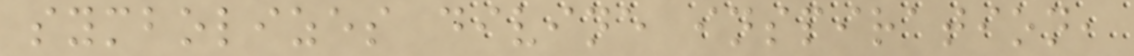symbolizes divine inspiration,
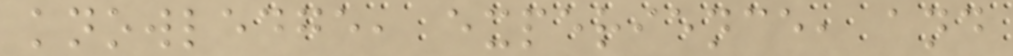knowledge, experience, and
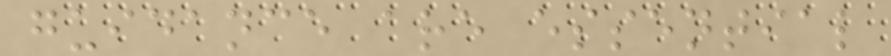guidance are essential
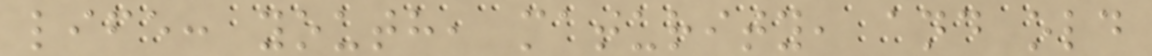life: youth, maturity, and old
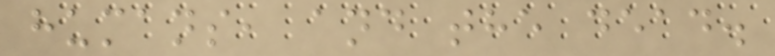humans, and the dead.
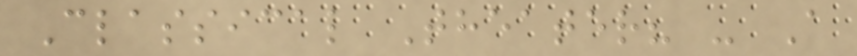Classical Theater? - A
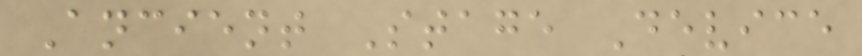Ancient Stage Device
